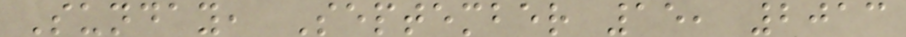Sunday, September 15, 2013
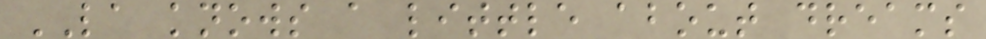LA knows a little about dreams
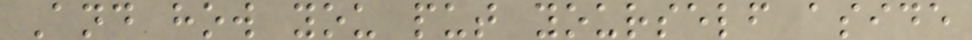And how you put yourself aside
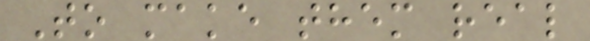To make them real
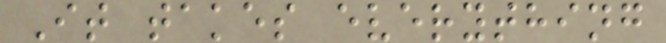It takes everything
